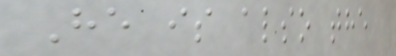He is also the
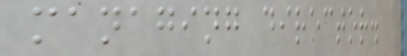managing director.
